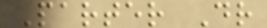Parter Dr
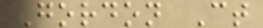Gordon Ct
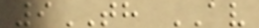9TH AV
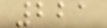221
